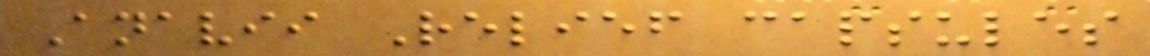Anavii Relief capsules
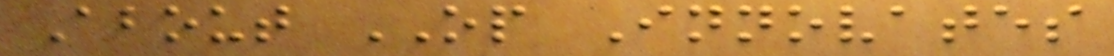About OP Innovates
